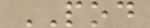POD
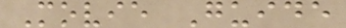Movie Guide
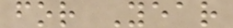for Year
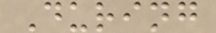During
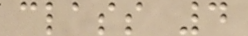class 4
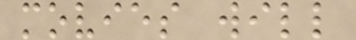movies will
